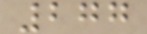277
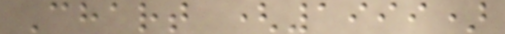Chart (1999)
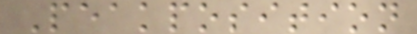Peakposition
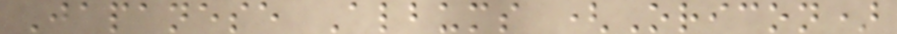Japanese Albums (Oricon)
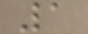1
